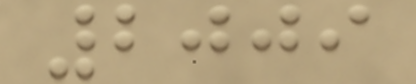2009
